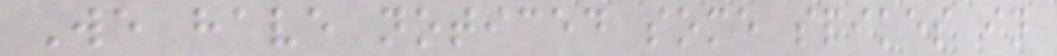We have noticed some spikes in
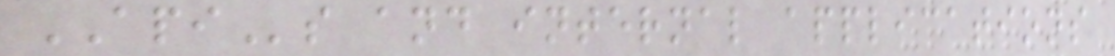APIs and internal applications
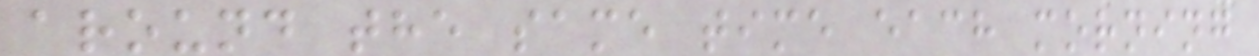around the same time each morning
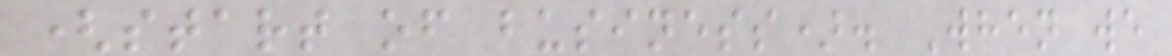(start of business). When we
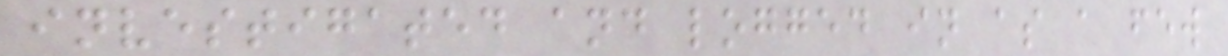investigated and logged in as a few
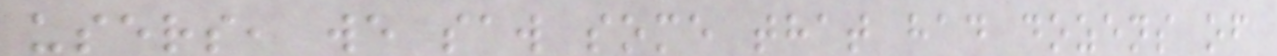users, we saw some that had dozens of
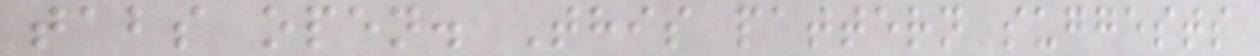tabs open. This pattern suggests
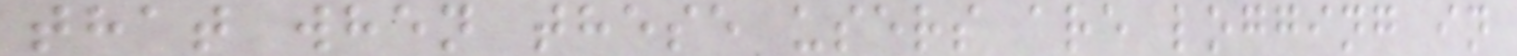that when these users are logging in
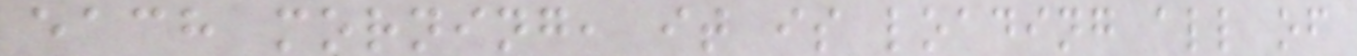each morning, it is loading all of
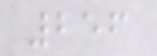256
